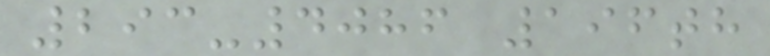293-4086 196th
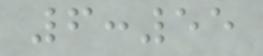6:55
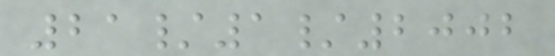21/1/2002
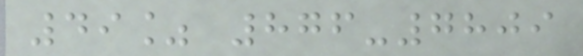49% 876-7809
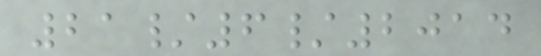21/6/2014
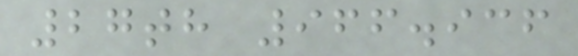27th 966.936
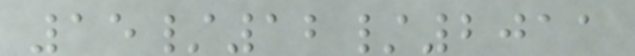15/12/2011
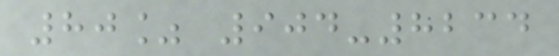80% 904-8234
